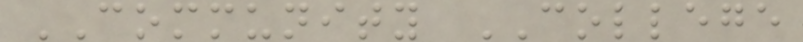COMMUNITY COLLEGE
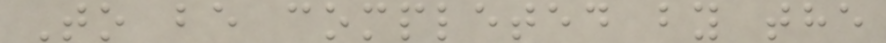To be completed by the
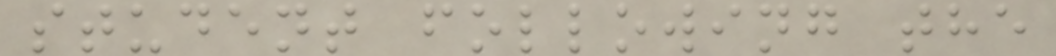student following the
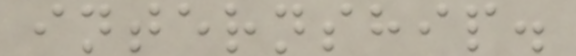internship.
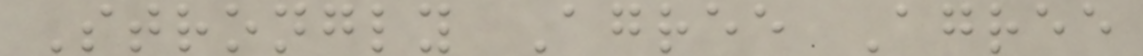Strongly Agree Agree
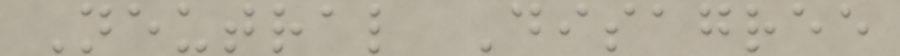Neutral Disagree
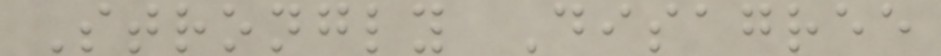Strongly Disagree
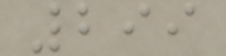299
